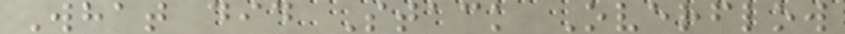What did Stack Overflow
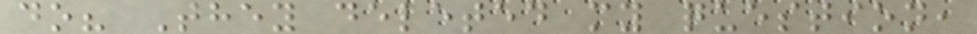do? They deleted my question,
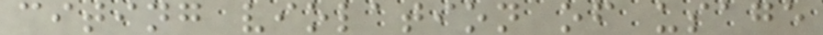citing violation of usage
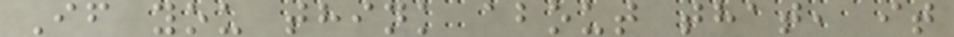If you think about that, it
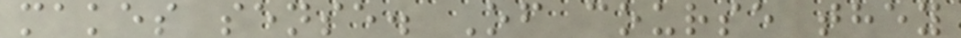makes sense. Of course they
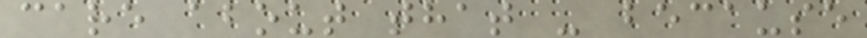care about that - because
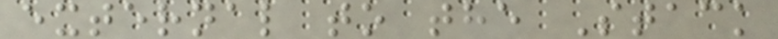external to the Stack
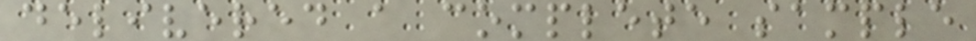delivered a complete sample
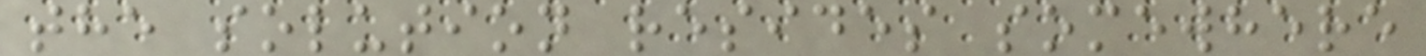the solution resides somewhere
